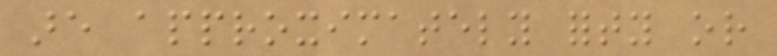are approximately forty or
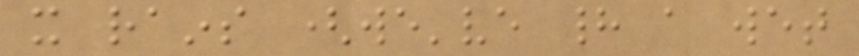it rains (we've had a wet
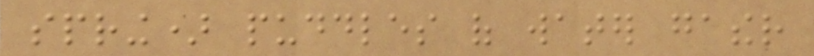spring) puddles of water gather
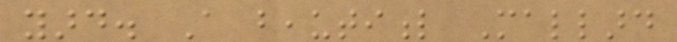yard. A beautiful Mallard
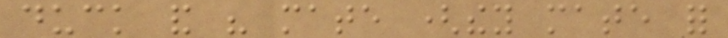duck and his mate (they mate for
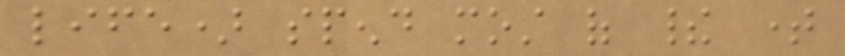life) spend most of their time
